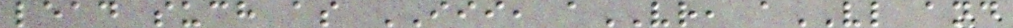lead such as III, aVR, aVL and
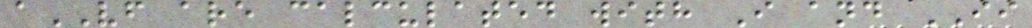aVF are calculated with I and II
